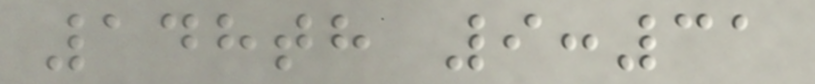148th 9:31
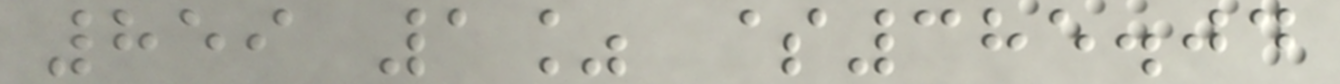859 1% $385.04
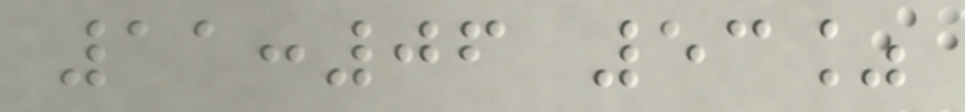11:06 53%
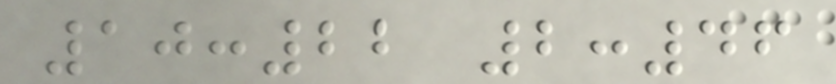10:22 2:46
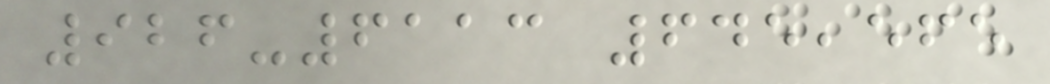926-6113 645,565
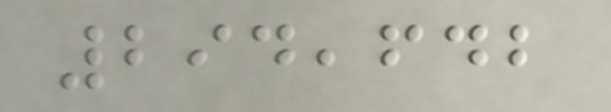294,642
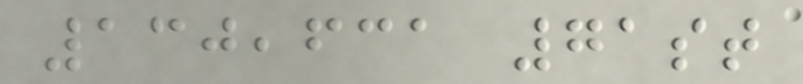130,631 71st
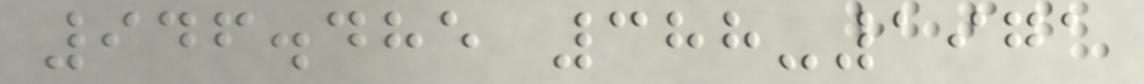946.485 388-1971
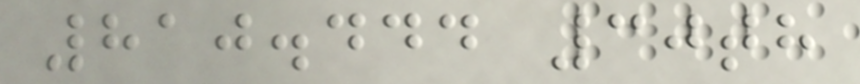810.444 30th
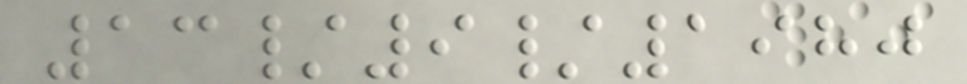13/9/1980
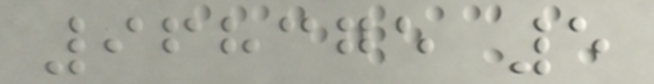968375 5
